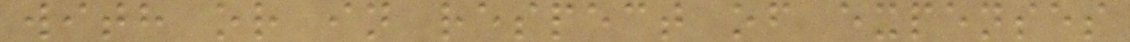with or in respect of expenses
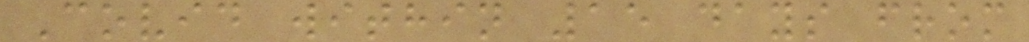Covid within 15 days from
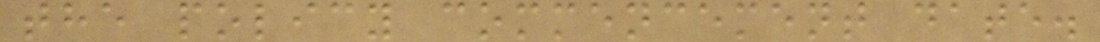the policy commencement date.
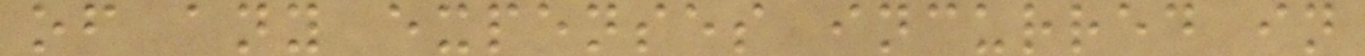of any expenses incurred in
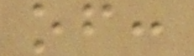of:
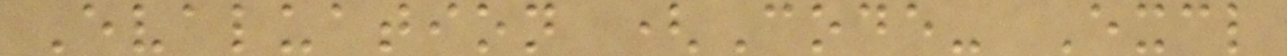Evaluation (Code- Excl
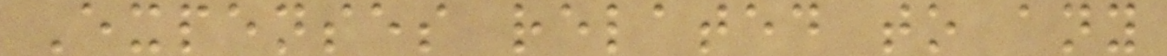Expenses related to any
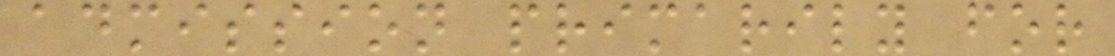admission primarily for
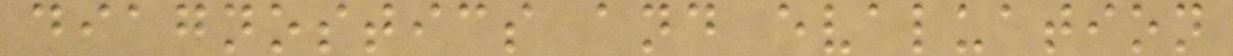diagnostics and evaluation
